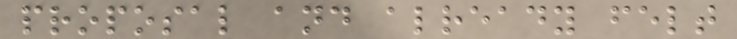proposal and already felt
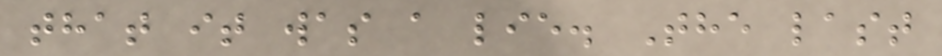that it was a lie. The last
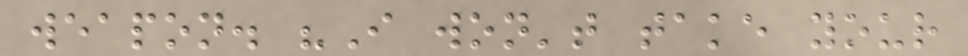weapon. "I won't take your
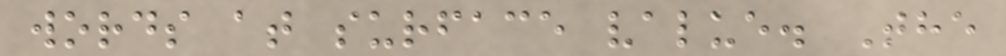words at surface value. The
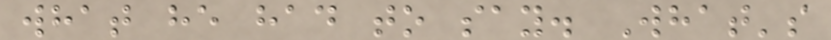what he had to say. What's
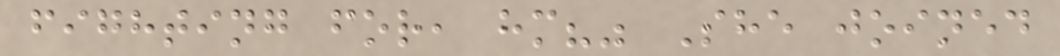fighting for, hm?" She joined
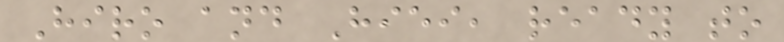Hiro and Hiei, ready to
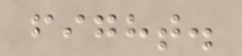fight.
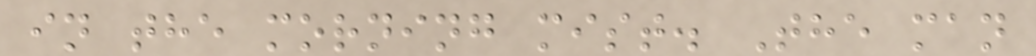in the morning mist. The man
